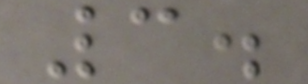3.
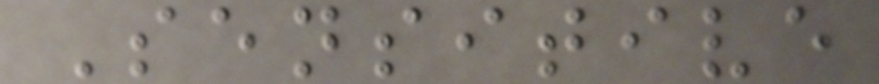Sensitive
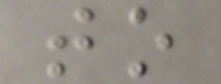to
